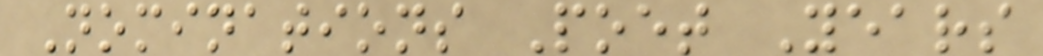Nominations Poet Years
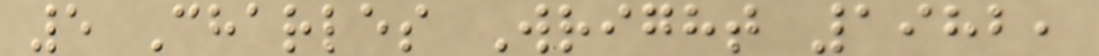5 Charles Wright 1982,
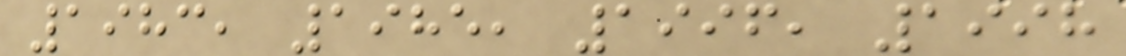1983, 1985, 1996, 1998
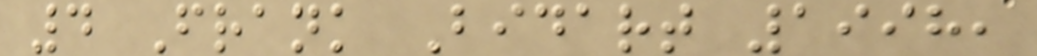4 Frank Bidart 1998,
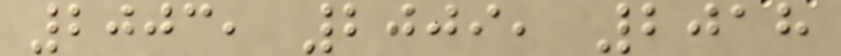2003, 2009, 2018
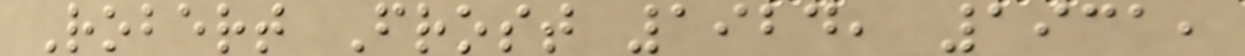Robert Frost 1924, 1931,
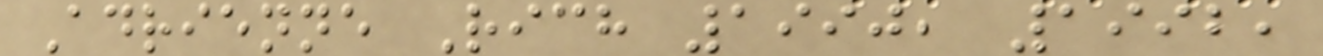Adrienne Rich 1990, 1992,
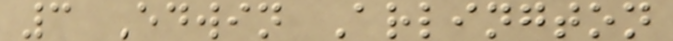3 Edwin Arlington
